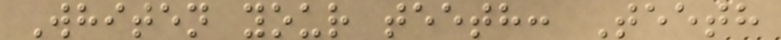Whiten your teeth: Teeth
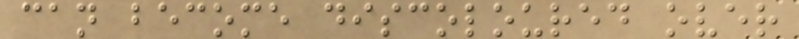can become discoloured over
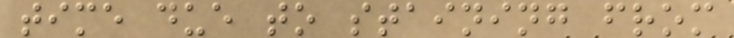time due to staining from
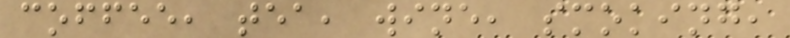coffee, tea, wine, smoking,
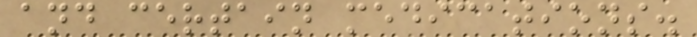and certain medications.
